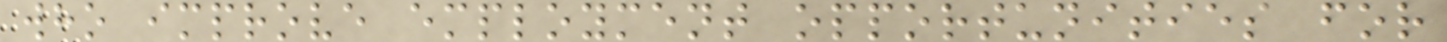who improve employment opportunities for
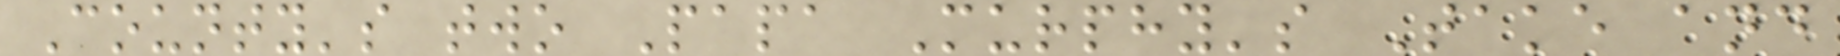County's two Papa Murphy's Take and
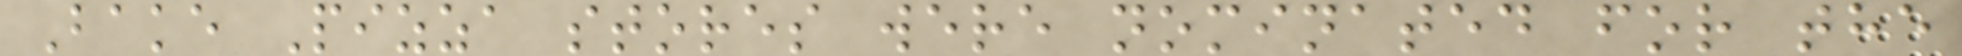Bake Pizza stores were nominated for the
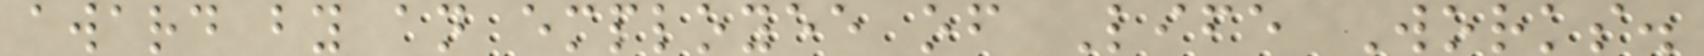award by an employee of Life Works.
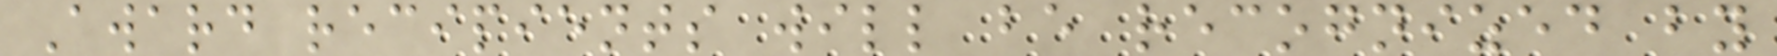Award recipients will be recognized by
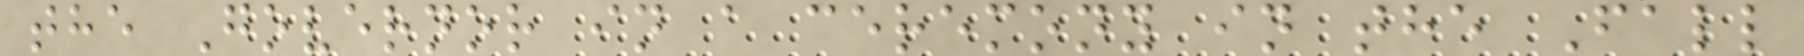the Governor in a ceremony in the Fall
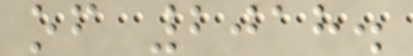of 2018.
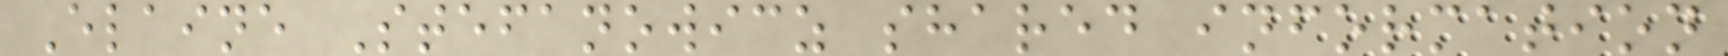Elaine Stefanowicz shared information
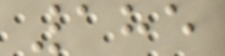185
